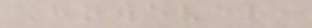However,
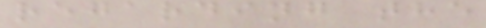regarding the
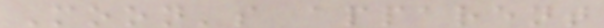Moon's apparent
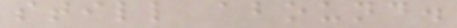still abound.
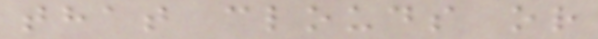that clouds or
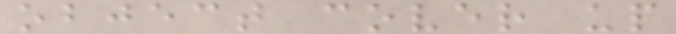object cover up
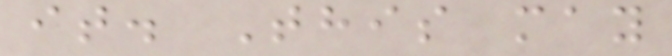it. This may
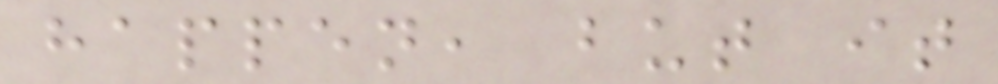happen, but it
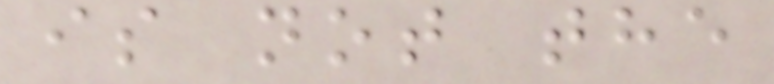is not the
